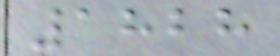1828
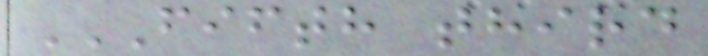FIFTH THIRD
